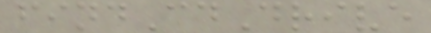findCdDrive
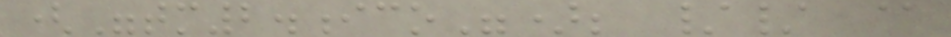("tm2.ico"); // @
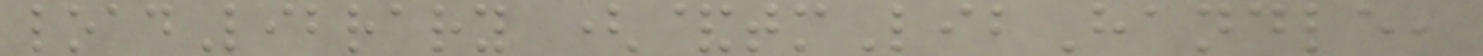loadLibrary (&tmLibHandle,
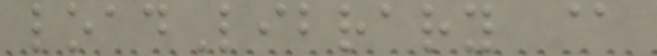loadLibrary @
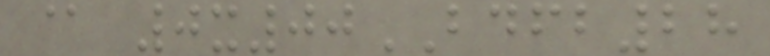@ 0x00BDFB28
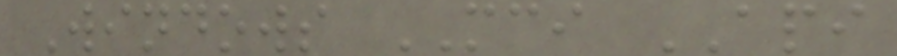Windows MCI API
